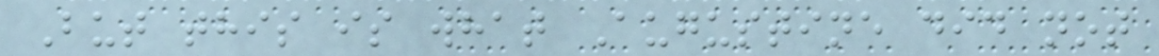But this is what Augustine did not
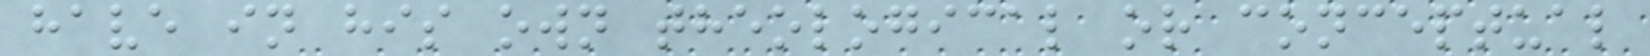have in his own theological or conceptual
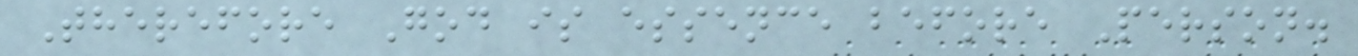Therefore God is essence before Person.
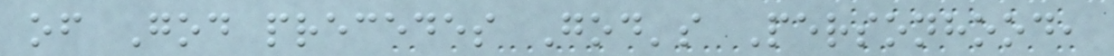of God precedes God's Personhood,
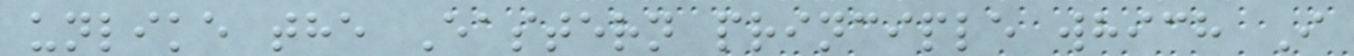unlike the Eastern principle which I
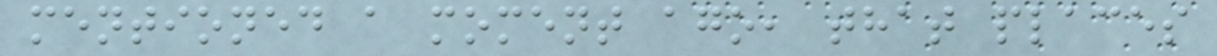mentioned a moment ago, that places
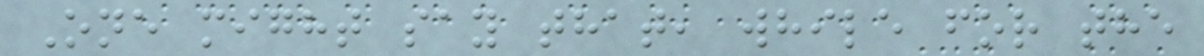One might say that, while for the
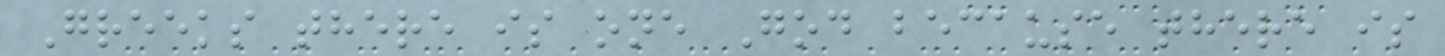Greeks there is one God because there is
